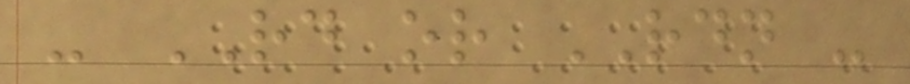- RD or RDN -
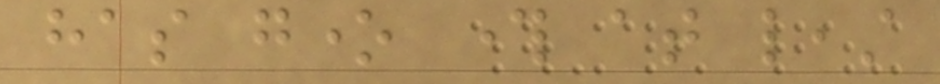has gone through at least
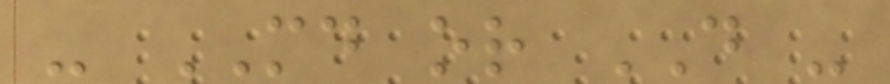- MD or DO -
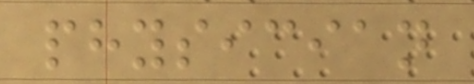physician
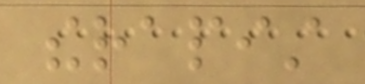therapist
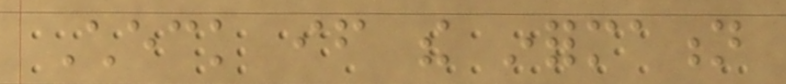Check if the information
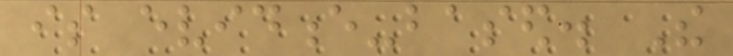is evidence-based. The
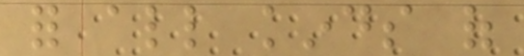for all kinds of
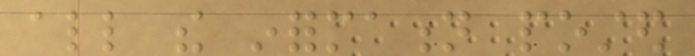all the information posted
